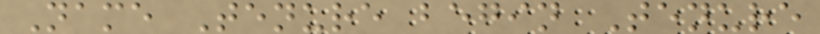Name Tenure begin Tenure
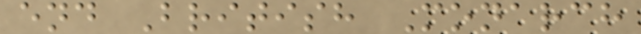end British Monarch
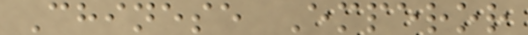Chinese Emperor
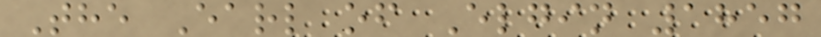The Earl of Elgin 1857
